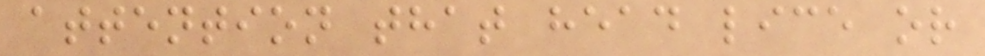attention that head lice or
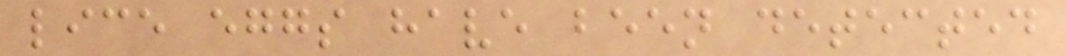lice eggs have been detected
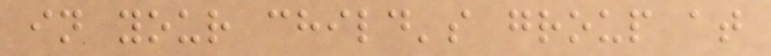in your child's group at
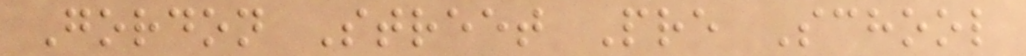Gordon Street Pre School
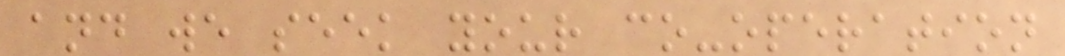and we seek your co-operation
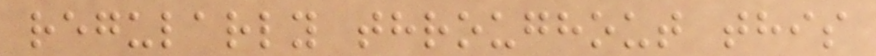regularly throughout this
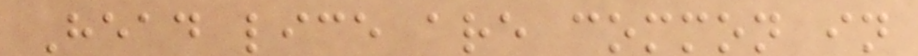Head lice are common in
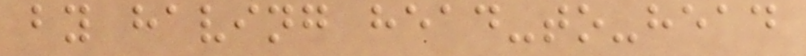by having head-to-head
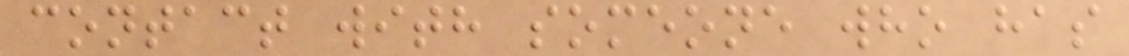contact with someone who has
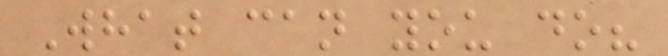What can you do?
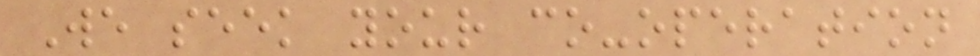We seek your co-operation
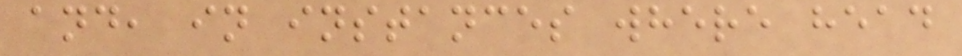and, in instances where head
